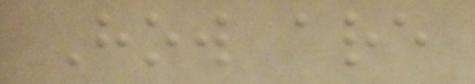How are
